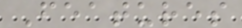Features
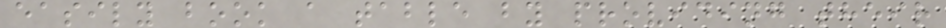easily book a table by providing their
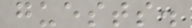guests.
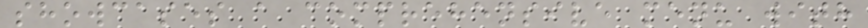showcases a comprehensive menu with
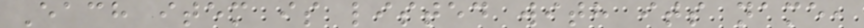Each item is listed with its name,
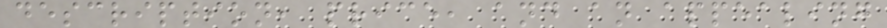description, price, and an appealing
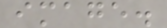image.
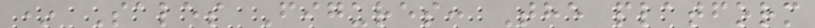* Sales Figures: The platform
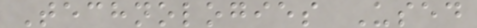Technologies Used
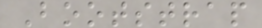Bootstrap
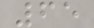65
